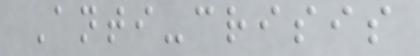Anti-crisis
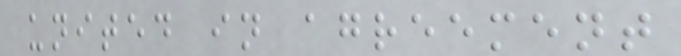united in agreement
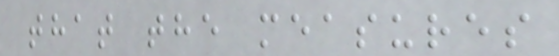that the measures
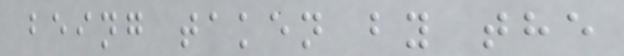being taken by the
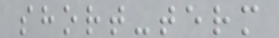short-term
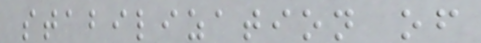stabilization of
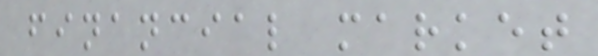financial market
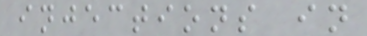injections in
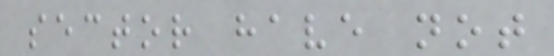sector have not
